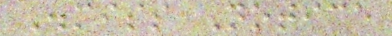Dismiss Notice
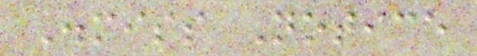Dismiss Notice
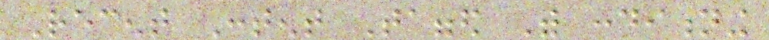Recent Content Tagged With conditioning
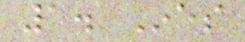1. Ines
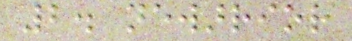2. newarrior
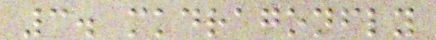3. mkdragonfly
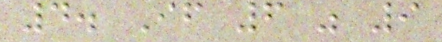4. If 6 was 9
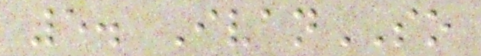5. IvanSO
